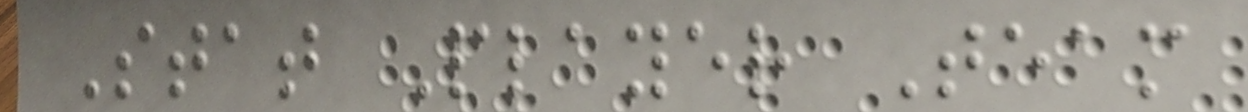Stat Player Team
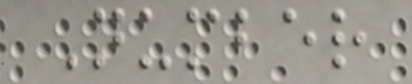Number
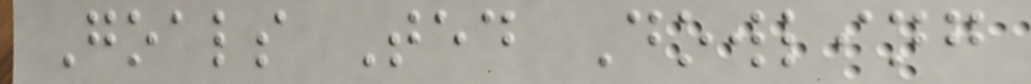Goals Ted Dowling
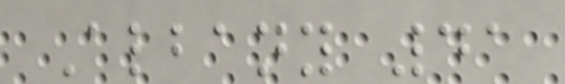Albany 41
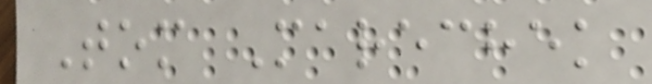Tom Marechek
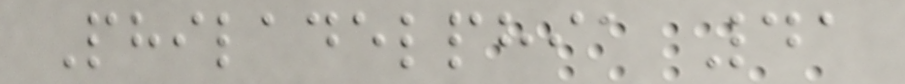Philadelphia 41
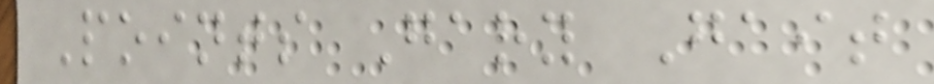Points Gary Gait
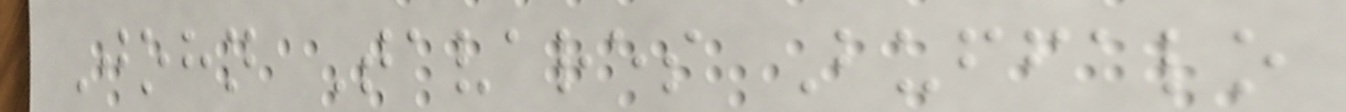John Tavares Buffalo
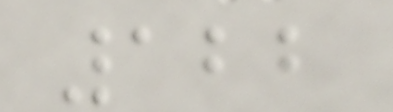122
